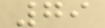79
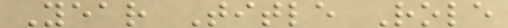Year Title Role
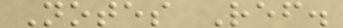Notes Ref.
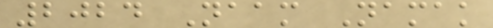2024 Naam Namak
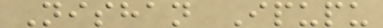Nishan Ipupu
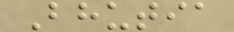Bhutia
